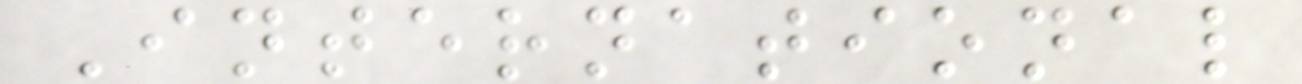International
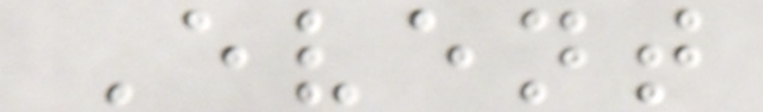Event
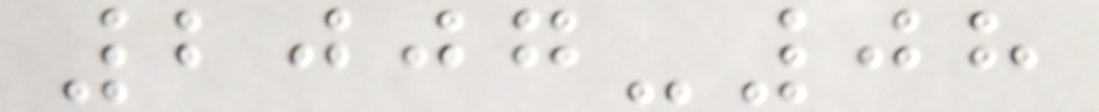2007-08
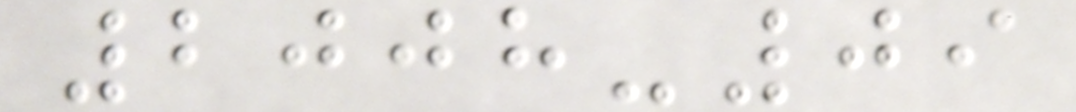2008-09
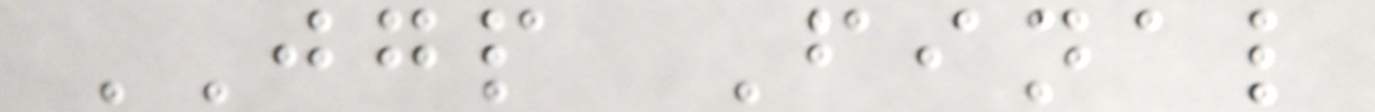JGP Final
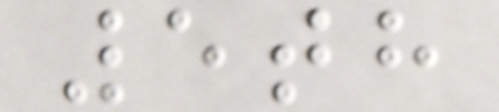5th
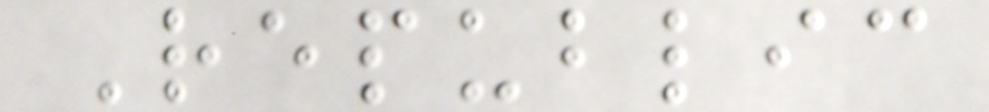Republic
